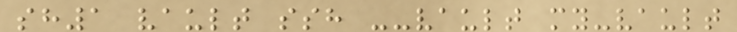sh1 vault ssh --vault my-vault
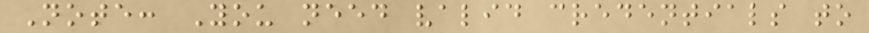Note: You need valid credentials to
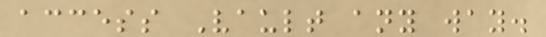access Vault any way.
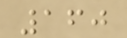160
